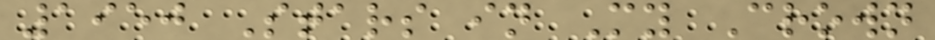1950 Stars in My Crown
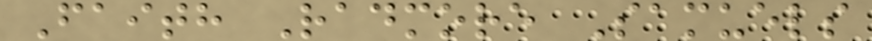Faith Radmore Samuels
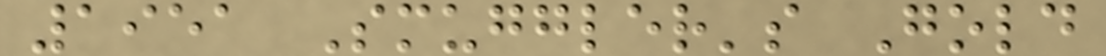1951 Smuggler's Gold
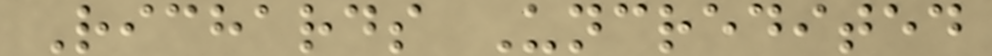Richards Uncredited
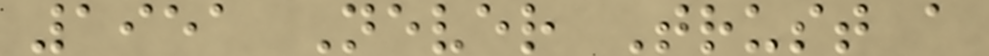1951 Never Trust a
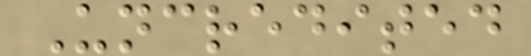Uncredited
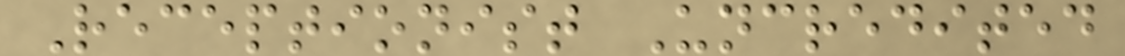Receptionist Uncredited
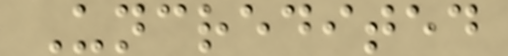Uncredited
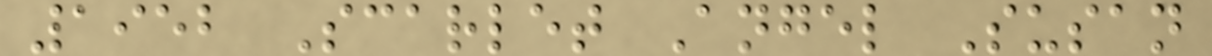1952 Scarlet Angel Susan
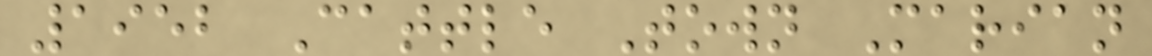1952 Cattle Town Marian
